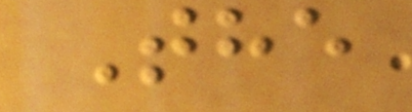The
